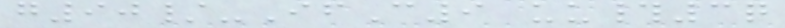g90/-IfC9 uu#3q
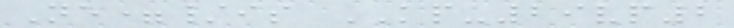Ne=/is KP-29vp2
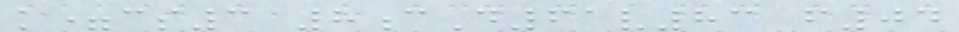k=cs3 8cD61v83 f04
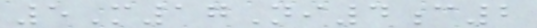5M17Ni4c2
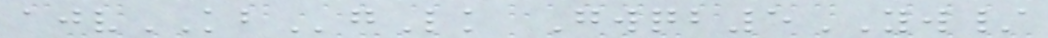ajvKBgLk Gwqb5YW/
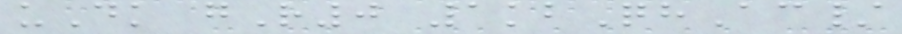uDk gR0 1kbQhAc/
